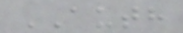AUTH
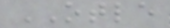OTLE
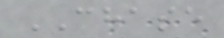CHASE
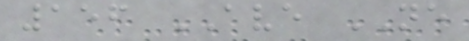156 AVE NE
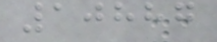10887
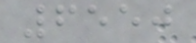6550
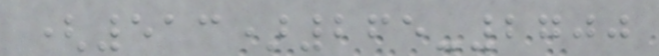(513)265-2700
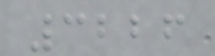3226
